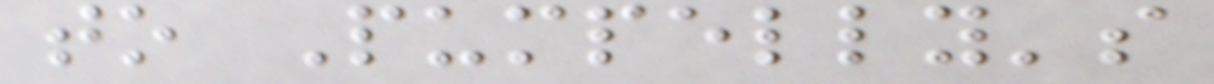to Pumpelly's
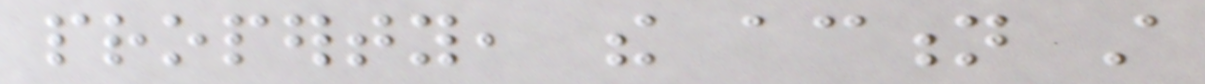property, the action still
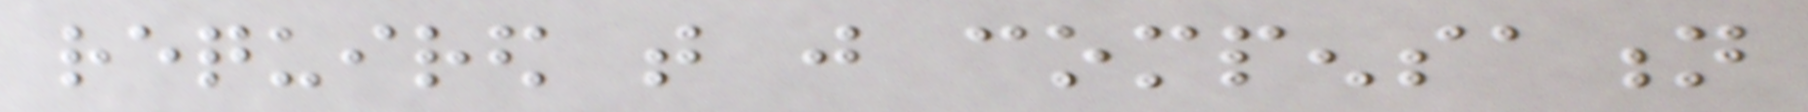required that just compensation
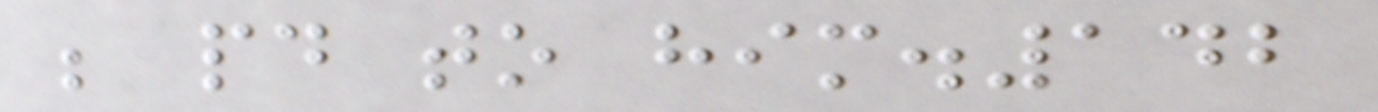be paid to him.142
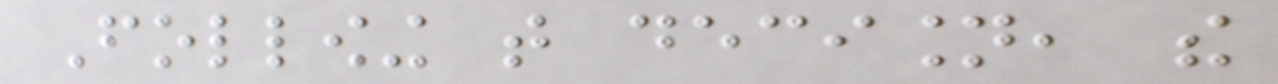Following that decision, the
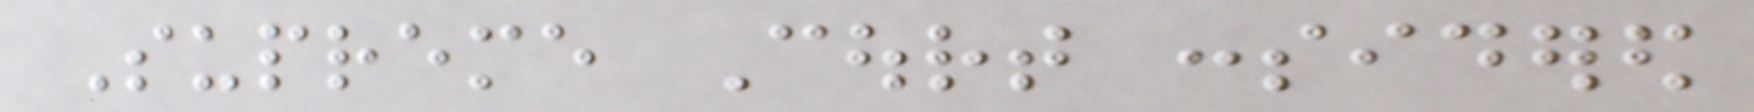Supreme Court considered
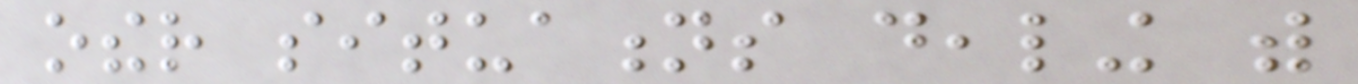other situations dealing with
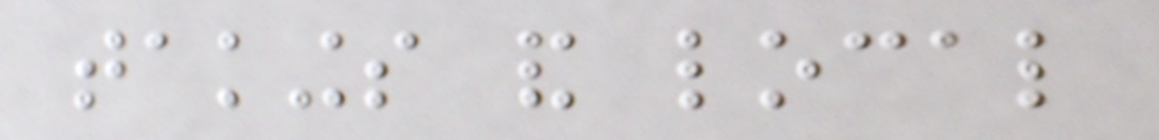takings and local
